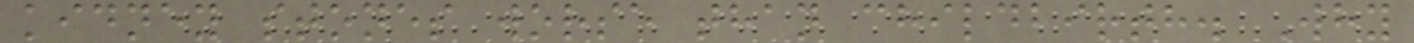kidney stones worse than childbirth. Why
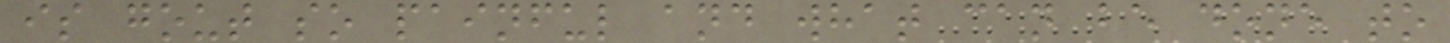is gout so painful and what can be done to
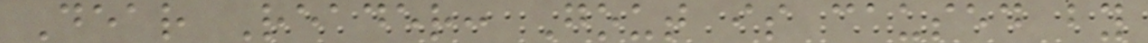Dear Reader: Gout is caused by
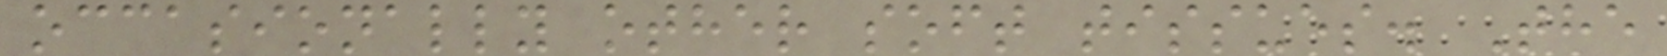occasionally other soft tissues. The
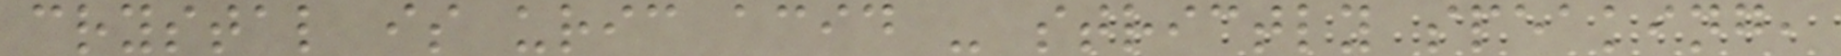crystal is uric acid - strictly speaking,
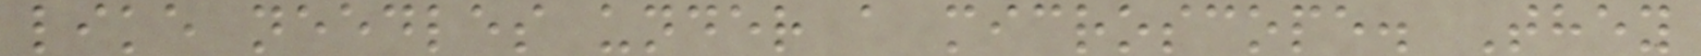like needles under a microscope. They
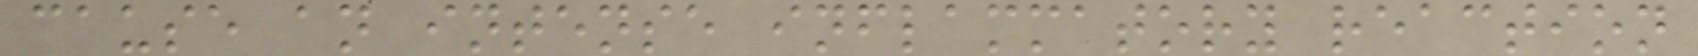cause an intense inflammatory reaction
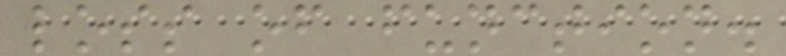loss of function.
